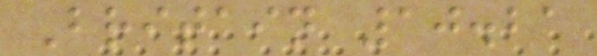Britain 10.21
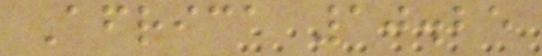Africa 10.25
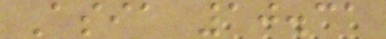Asia 10.31
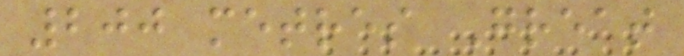200 metres Great
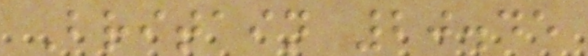Britain 20.45
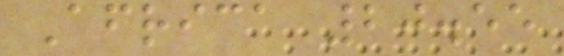Africa 20.55
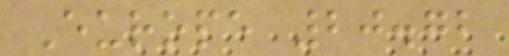Europe 20.72
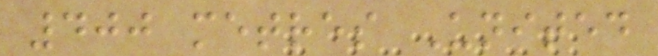400 metres United
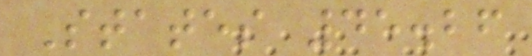States 45.26
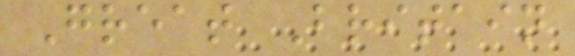Great Britain
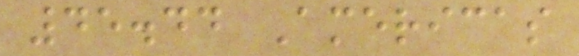45.44 Americas
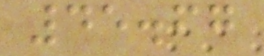45.67
